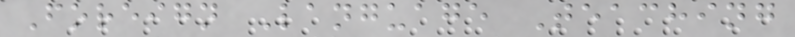Foreign Language Teaching
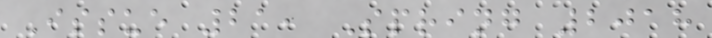Issue 21, Spring 2018
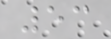53
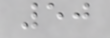50
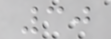30
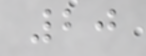20
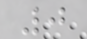0
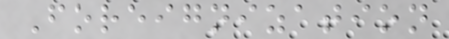Foreignization
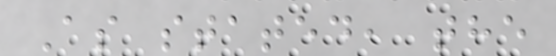As stated, the
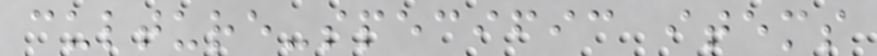culture-specific items
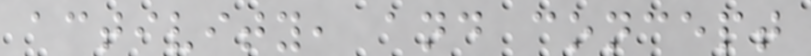activity, and concept
